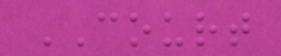COURT
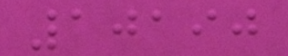10190
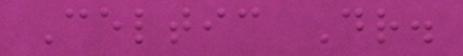Celtic Dr.
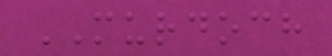MURDOCH
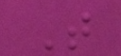T
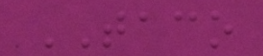TACO
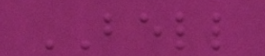BELL
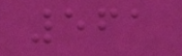561
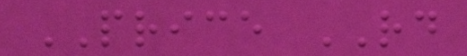PRICE RD
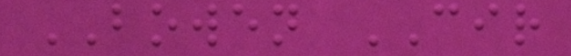BOWEN CIR
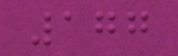177
